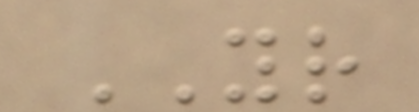YOUR
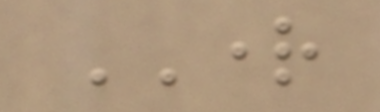RIGHT
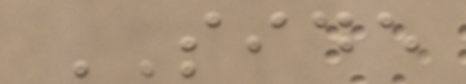SIDE
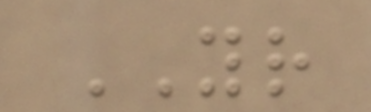YOUR
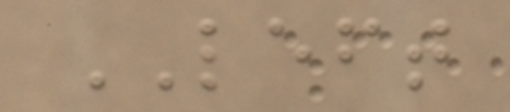LEFT
